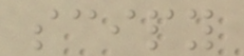scipy
